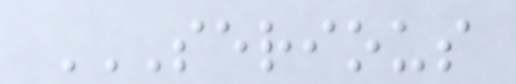SERIOUS
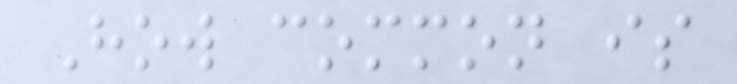How common is
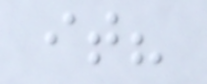it?
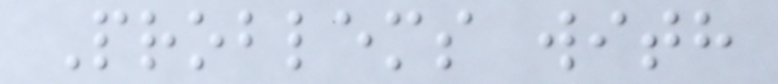Problems with
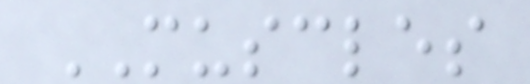MUSCLES
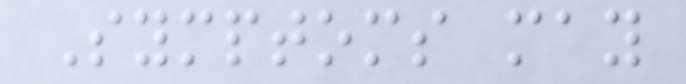Symptoms may
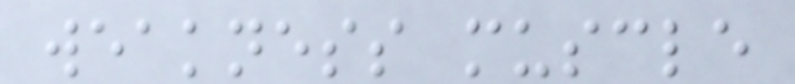weakness muscle
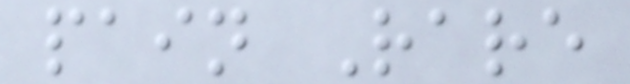pain Rare
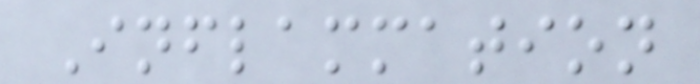Inflammation
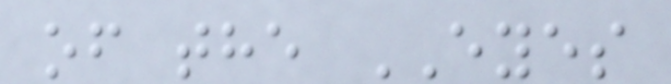of the EYES
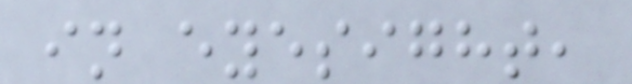in eyesight,
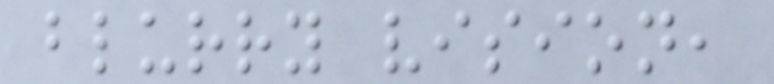blurry vision,
